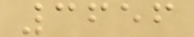3656
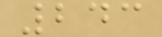243
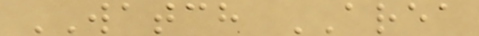WATCH AREA
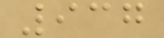937
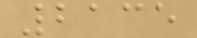2135
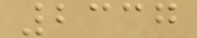2337
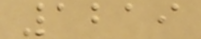1219
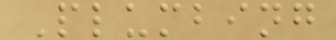Plumbing
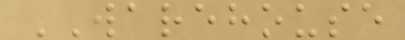WAREHOUSE
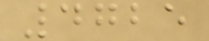4725
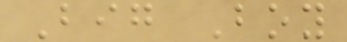Big Boy
